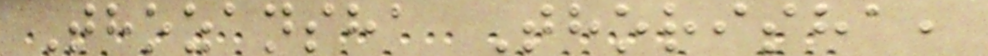Thozansha Thorisha,
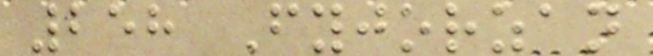258 Fyjorzan
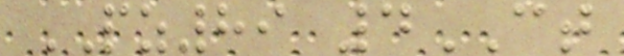PZ89 4CT
